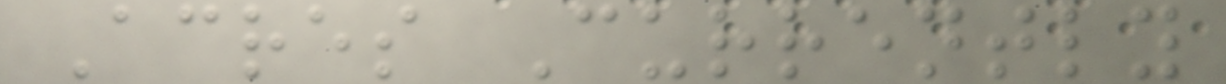Acres Currently
